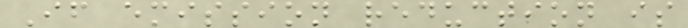If emission reduction is
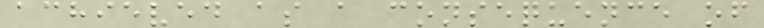achieved as a consequence of
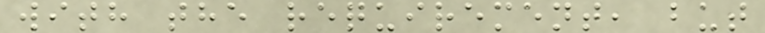with the requirement, but
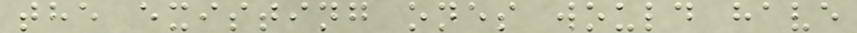the existing ones would have
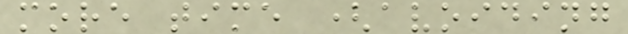more time (avoiding
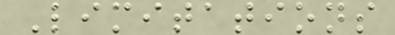Limitations
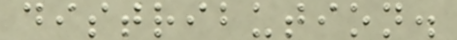distribution.
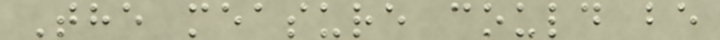The measure could be
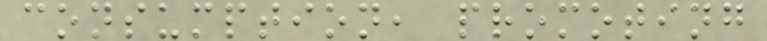consumption, promoting
